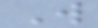W
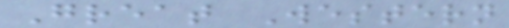Great Western
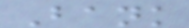Bank
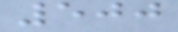500
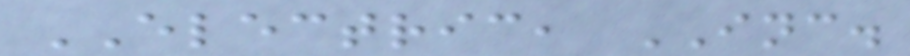ELECTRIC, INC.
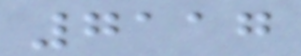7117
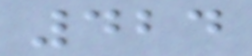424
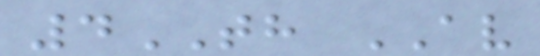4TH AV
